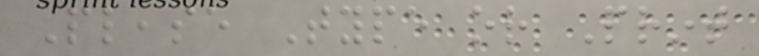Please Type or Print
